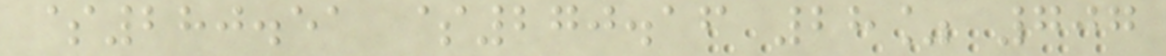$280.51 $270.16 28% 707
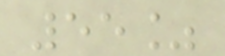55%
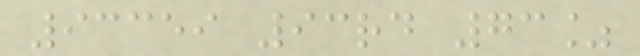93359 93rd 73%
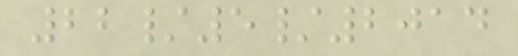22/5/2014
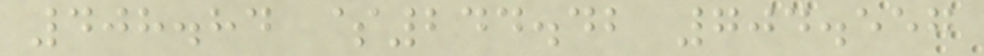408.84 $244.42 704.557
